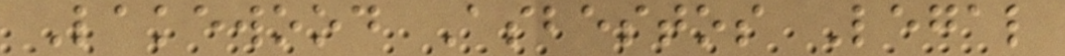Lakewood Asbestos Legal
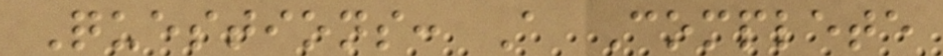Questions: A Complete
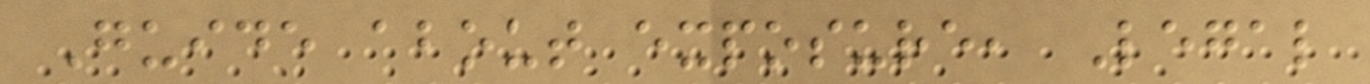Guide about exposure, Legal
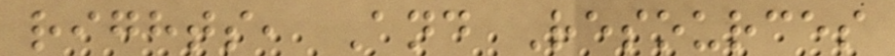rights, And Resources
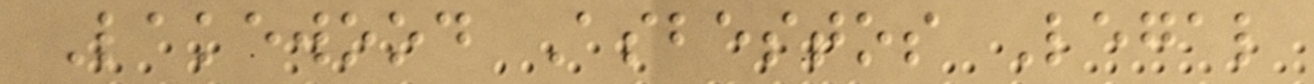Lakewood Asbestos Legal
